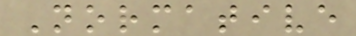Normative
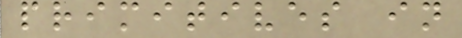primitives in
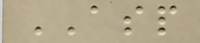ASP
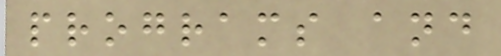programs and
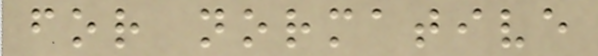for normative
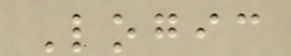Logic
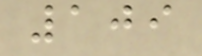109
